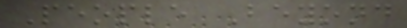People Beyond
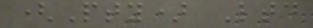(Pty) Ltd
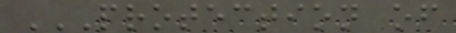PROTECTION OF
